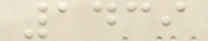1439
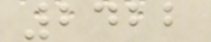2422
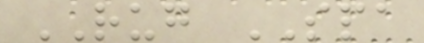RUG SPA
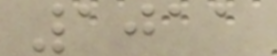1011
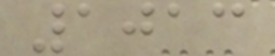1013
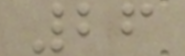26
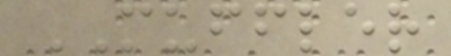MUFFLER
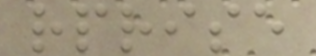rprise
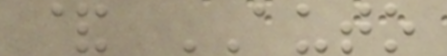& AUTO
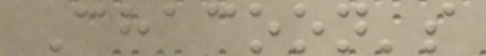Chacoon's
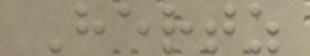Hertz
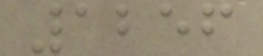1256
